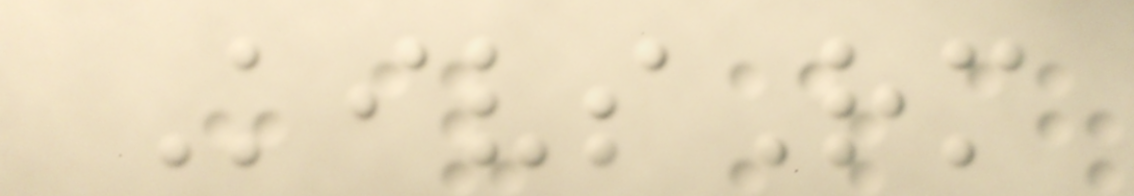KivsRm
